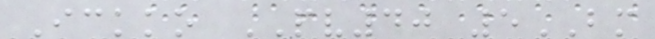Ickko PV40 5BM
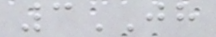3JH
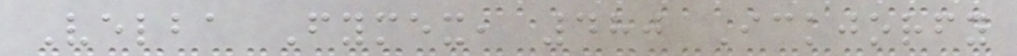Velba Fymex, 480 Ickjorfy
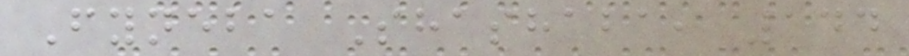Fyneba Shashaba, 144
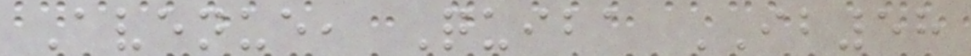Avenue, Quiba IB58
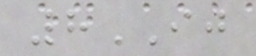8IJ
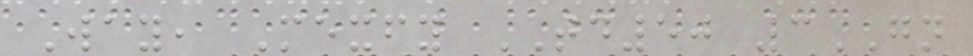Way, Mexfy TD50 3GN
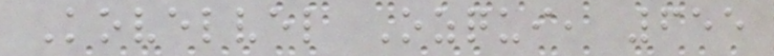Kovelvel Ozqui, 655
